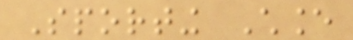Sporting Chance
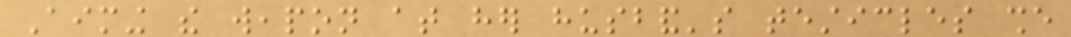Aiming the weapon at her husband's testicles she
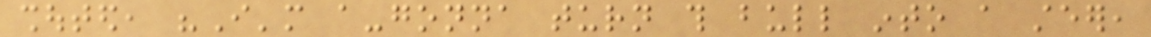shouted, "I'm a-gonna turn this bull into a steer,
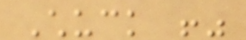Chuck !"
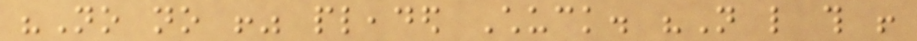"No no !" pleaded Chuck. "Not like this !
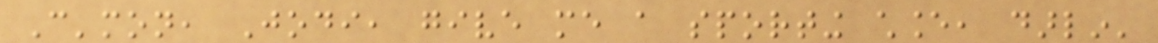C'mon, Jodi, give me a sporting chance, darlin'
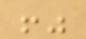!"
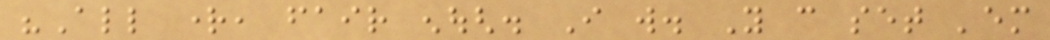"All right, fair enough. I will. You can set 'em
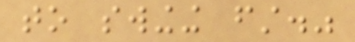to swinging first."
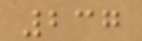237
